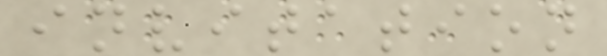invitation
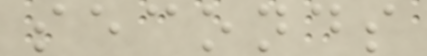seconds
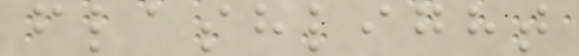flashlight
